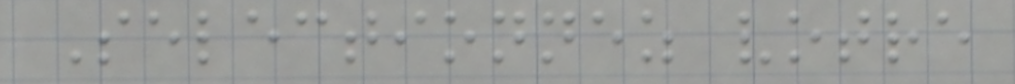Selectionnez votre
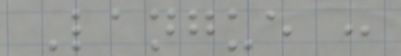Langue :
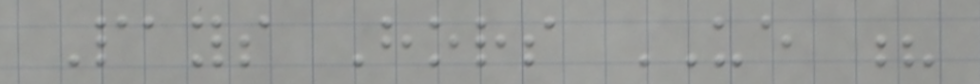Pays Hors UE ?
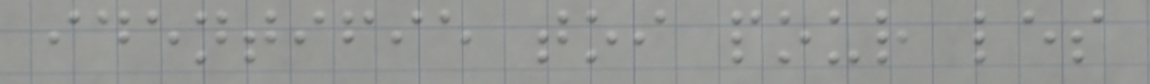identifie toi pour les
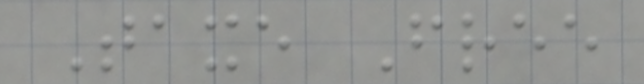Taxe Free
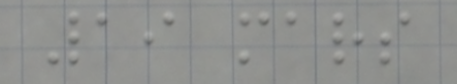19 mars
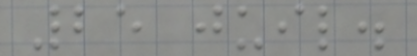25 juil.
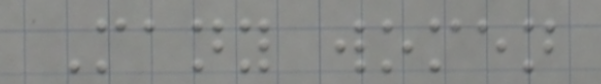Many women
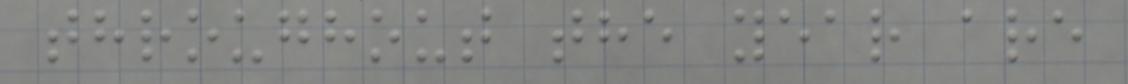throughout the year are
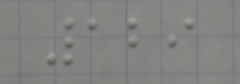129
